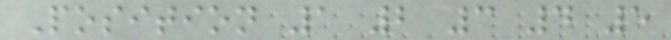Position 1 2 3 4 5
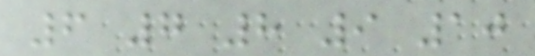6 7 8 9 10
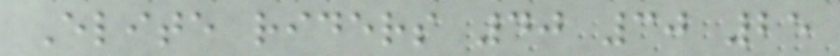Elite riders 40 30 25
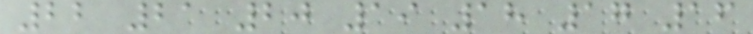22 21 20 19 18 17 16
